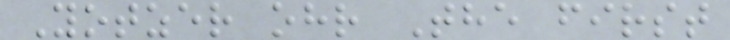Yotzer ohr The first
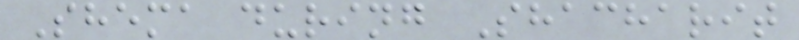Shema during Shacharit
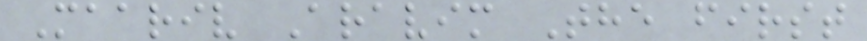Maariv Aravim The first
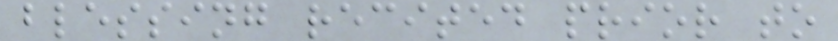blessing recited prior to
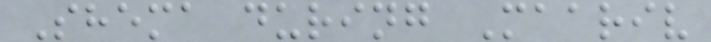Shema during Maariv
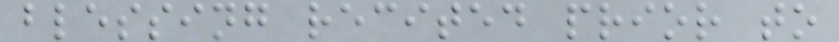blessing recited prior to
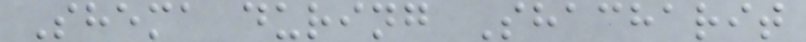Shema during Shacharit
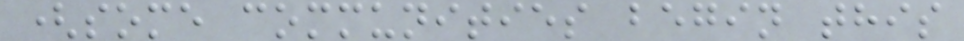(some communities begin this
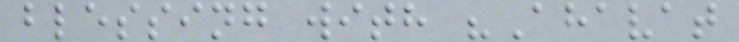blessing with "Ahavat
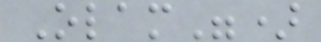Olam")
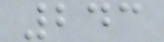243
